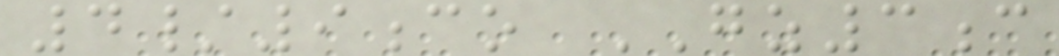4/9co GZ3c
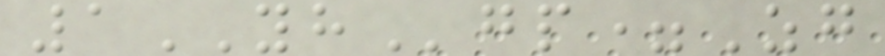1YHgp=Zg
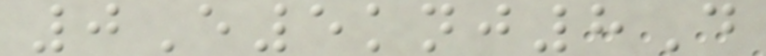0E5knj8D
